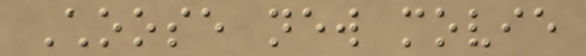Choose new movie
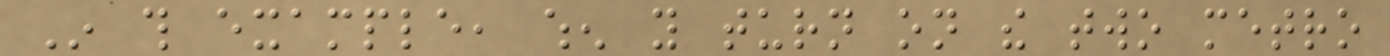In this example, when you turn on the two metro
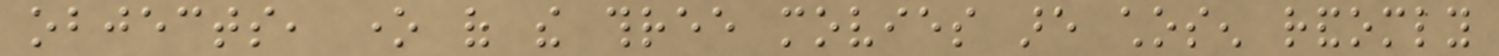objects, one of the three movies are chosen randomly
